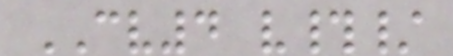CV4 v#/
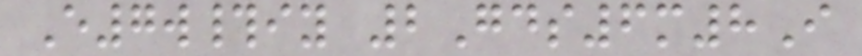E7w#iy 2Gds6m8I
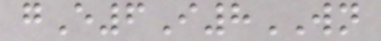gE6I8WN
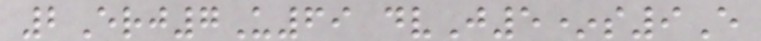2Erj7U69 dvJ5*s9E
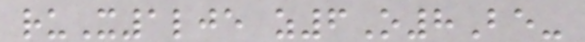ruX1lje z6O8Be-
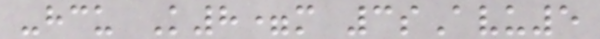-hcu K8=m 3sAvu5
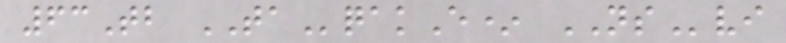63Tb TAqakE* NSvi
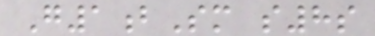G1bSm s8s
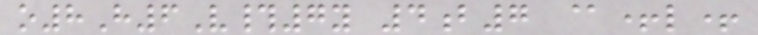o8H6V#7y 4b7 @+l+
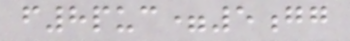f8puc=5gg
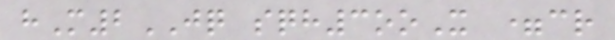hM2JQ sqh3ooX =cr
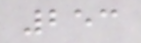253
